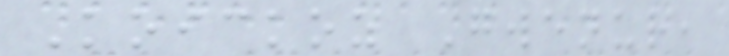Koickoz Gwenur,
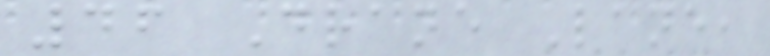46 Drane Lane,
